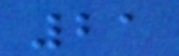21
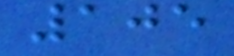105
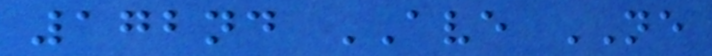172nd AVE NE
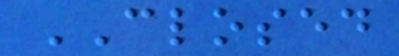CLOSED
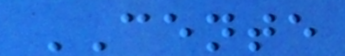CENTE
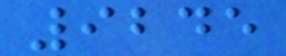9245
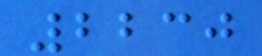2230
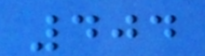404
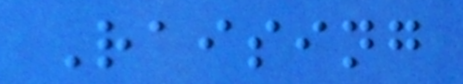Raising
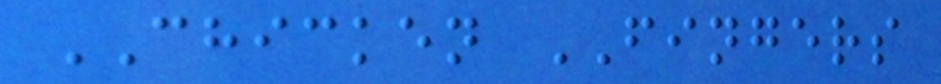CHICKEN FINGERS
